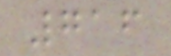716
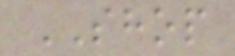SHOP
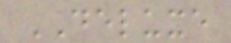DELUXE
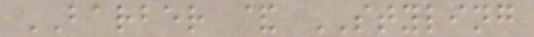BARBER & STYLING
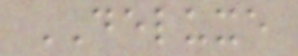DELUXE
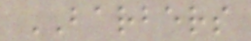BARBERS
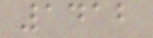1412
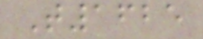T1625
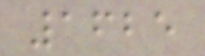1625
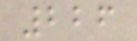226
